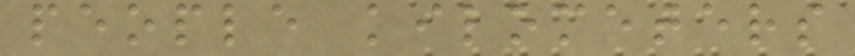people kilometers
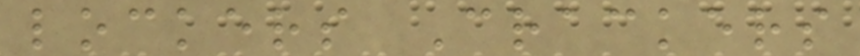lockers Crackers
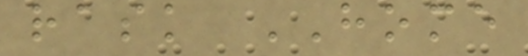rask HOME
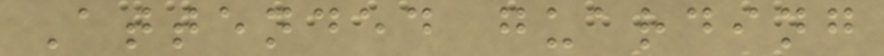Attended guarding
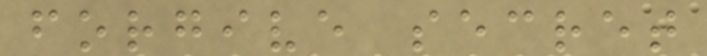forgive secret
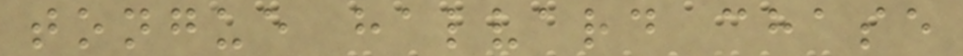tongue halvard chase
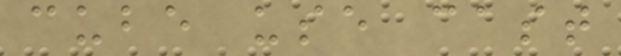cube use cast
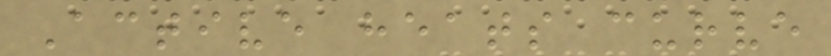Active heats curve
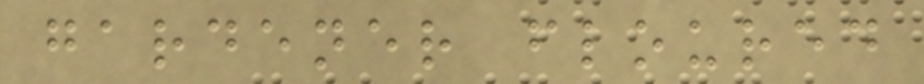gardener floured
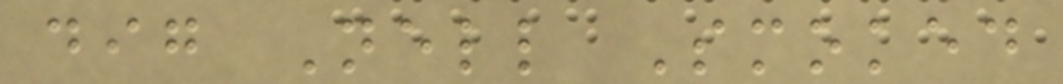dig Nell Smoked
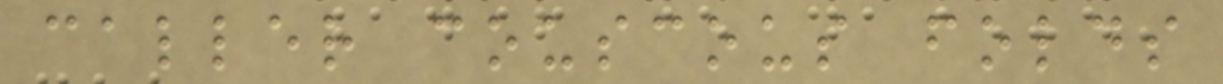caller couscous folds
